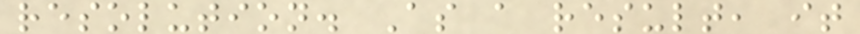resolution. As a result, it
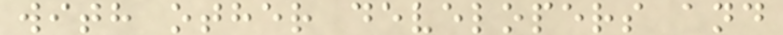with other developers and
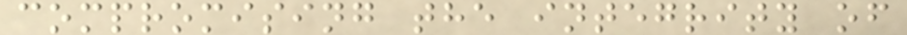compromising the integrity of
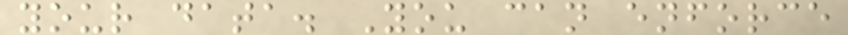your data. You can enforce
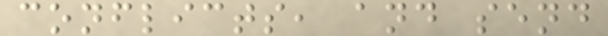conflicts, and send
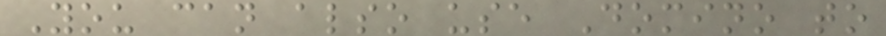You can also use Domino to
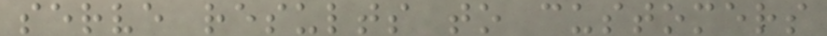serve results to customers
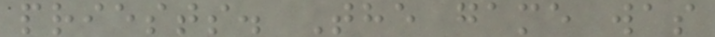priests. The game was
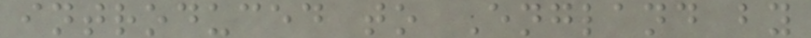introduced to England by
